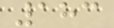183
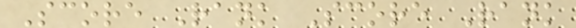Score Rank Score Rank
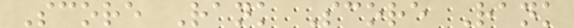Score Rank Score Rank
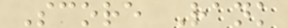Score Rank
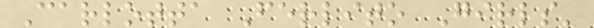Carlotta Ferlito Girls'
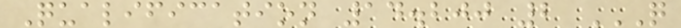Qualification 14.200 2 Q
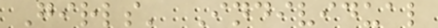Girls' Individual
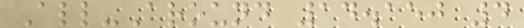All-Around 14.150 4
